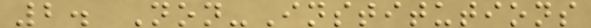2. Non-Institutions
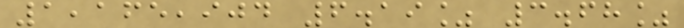1,165,904 6.19% 3.68%
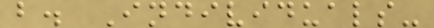b. Individuals-
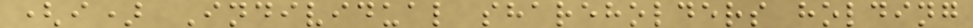(i) Individual shareholders holding
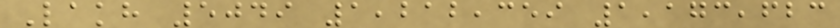Lakh 5049 1,212,359 1,173,623
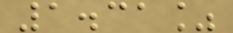1.31%
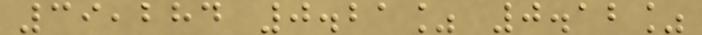39,284 0.21% 0.12%
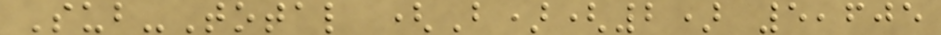Sub-Total (B)(2) 5,605
